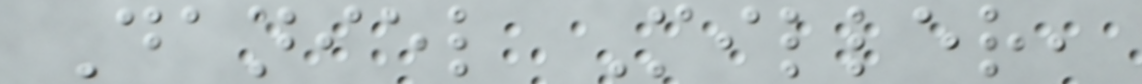Daniel Miller,
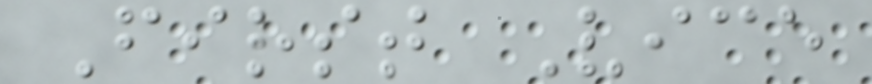First Vice
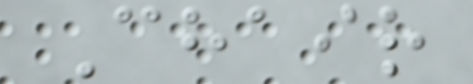Chair
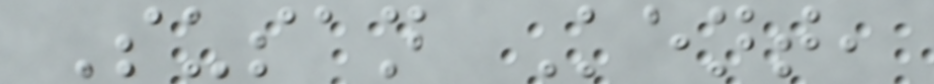Susan Kent,
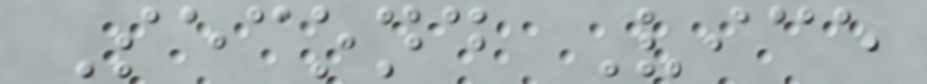Second Vice
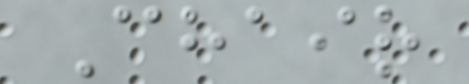Chair
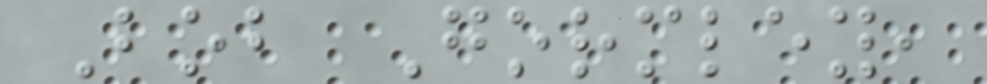Bob Gormley,
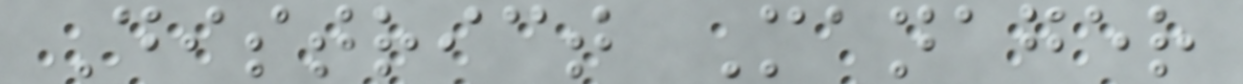District Manager
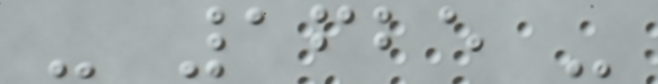- 1625 -
